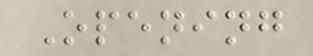Opening
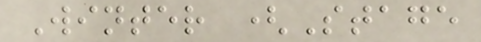Winter (Stage
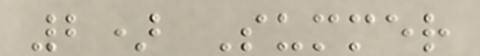2) Summer
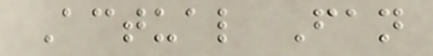Actual Fan
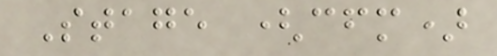Stage (cfm)
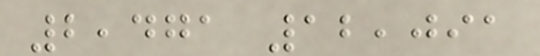2,471 12,091
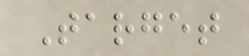Target
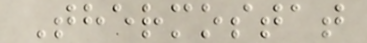Thermostat
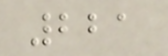221
